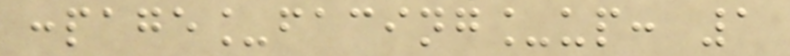:page_facing_up: 1
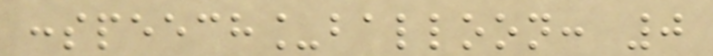:speech_balloon: 0
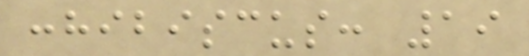:hibiscus: 19
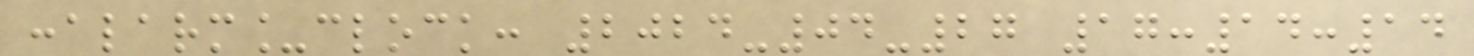:alarm_clock: 2024-04-27 17:14:14
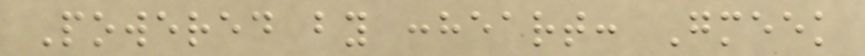Powered by :heart: Gmeek
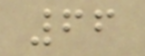66
